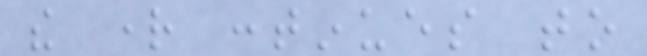the right continues to
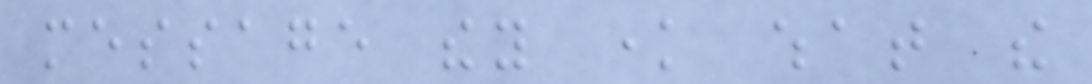message they know what the
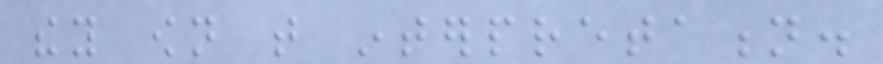they own that interpretation.
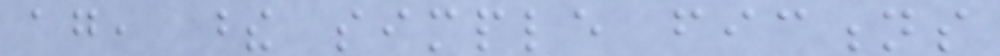again, these simple fictions
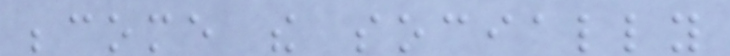become the socially
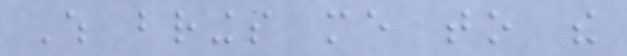Which brings me to the
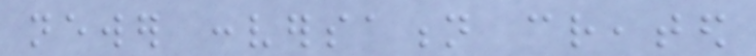newer conversation created
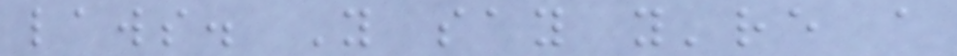laws. You say you're a
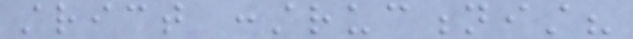strict constructionist?
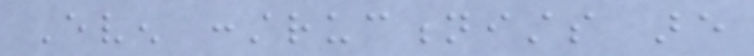Even constructionists are
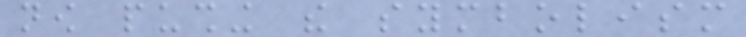now pushing the symbolism
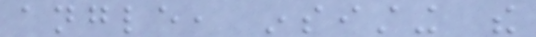angle, insisting the
